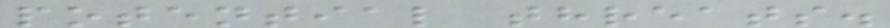potential threats.
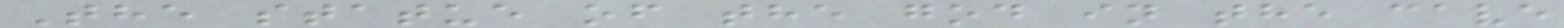The statue of the god in the cave
